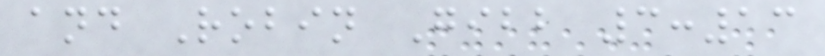and Robin Gibb 3:13
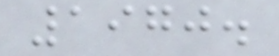1970.
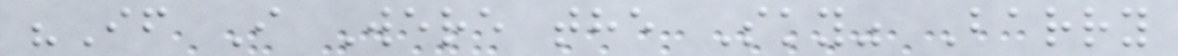"If I Were the Sky" Barry
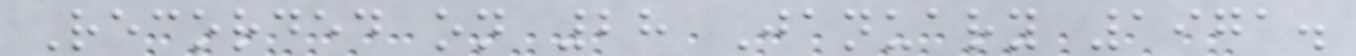Recorded on 28 January 1971.
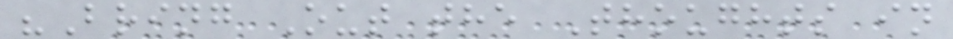"Bring Out the Thoughts in
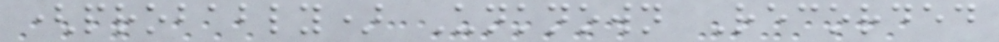(probably) Unknown Recorded
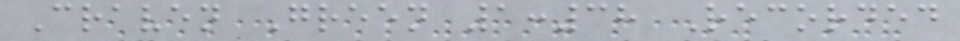Craven Green 1:38 Recorded
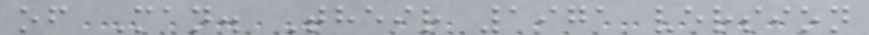of Man. Their 1971 version
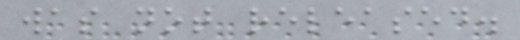was not released.
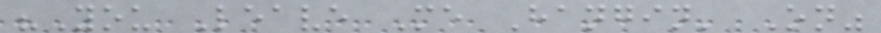"You Leave Me Hangin' On"
